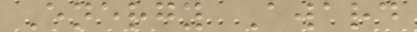Energy Award
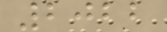2022
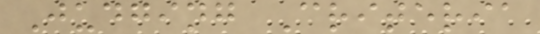Judging Criteria
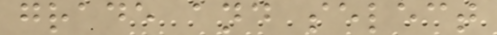grade and select
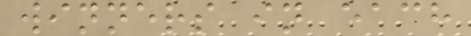winners in each
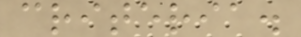criteria.
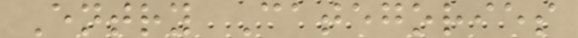Entry Categories
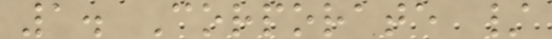1. Corporate /
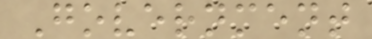Government
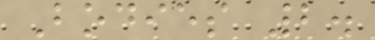Bodies 2.
